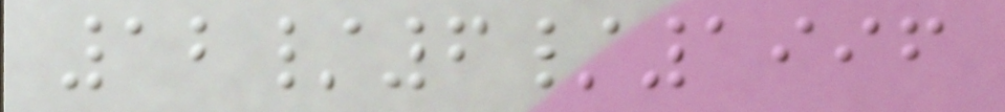12/6/1996
